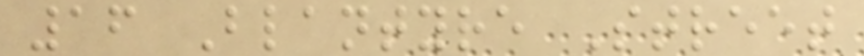16 Blantyre Street
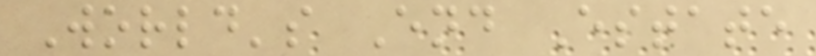World's End Estate
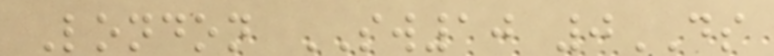London SW10 0DS
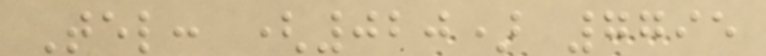Tel: (020) 7795
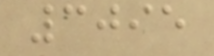3095
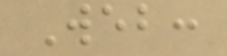Web:
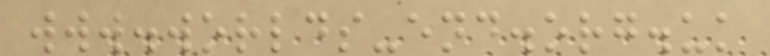www.worlds-end.org.uk
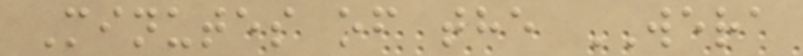Minutes of the WERA
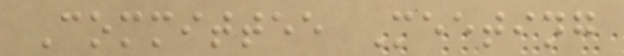Committee Meeting
